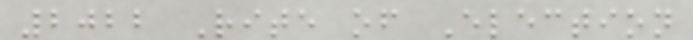2022 Rite of Election
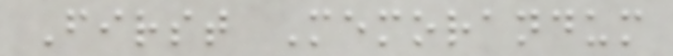First Memorandum
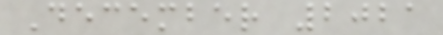December 2021
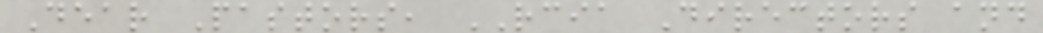Dear Pastors, RCIA Directors and
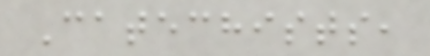Catechists,
